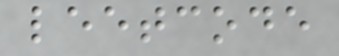leetcode
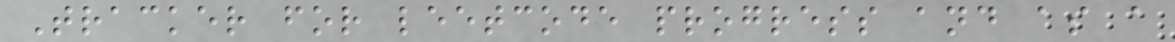Tracker for leetcode progress and as a
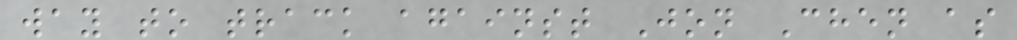way to track against Jon Chen as
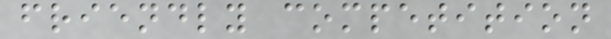friendly competition
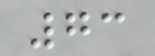73
